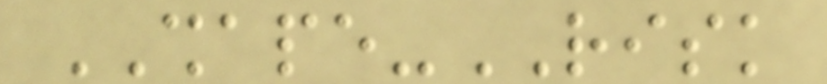SHAPE-RISK
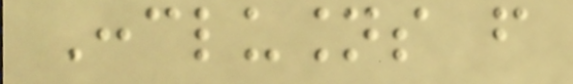Conclusions from
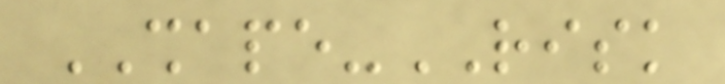SHAPE-RISK
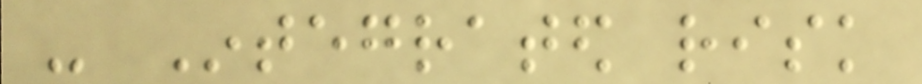- Integrated risk
